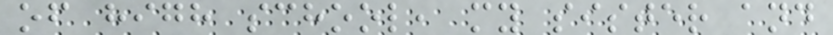of high school, my sister and
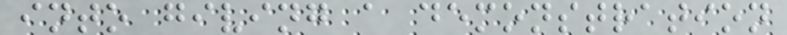into giving a demonstration
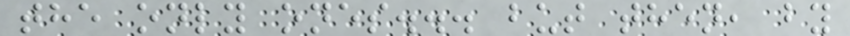the only ones... but then, by
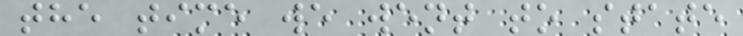the time we went to state
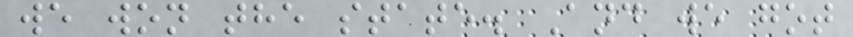we won the state. And we got
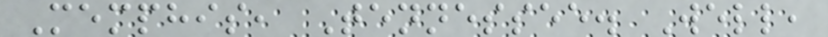Memphis, Tennessee. Well,
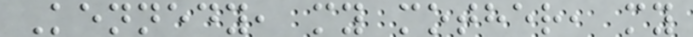Kennedy, my mother, my
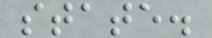state.
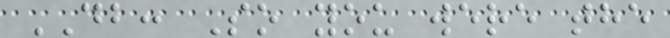DB: So you were the
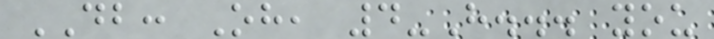DB: Oh, 4-H... you
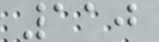110
